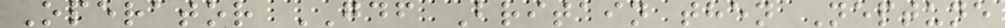Operator GDF Britain then Neptune
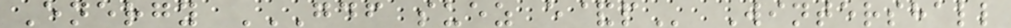Energy GDF SUEZ E&P Wintershall
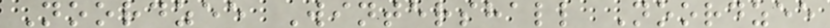Noordzee Wintershall Noordzee
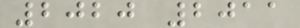2020 2011
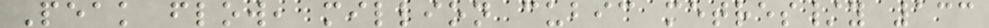Peak flow, million cubic metres/y 133
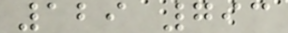129 793
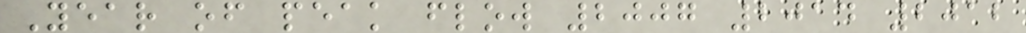Year of peak flow 2007 2014 2012
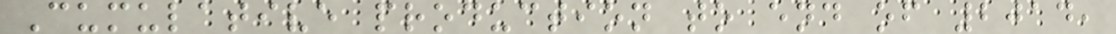Cumulative production to end of 2014,
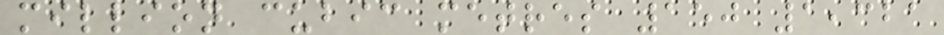million cubic metres 150 1,321
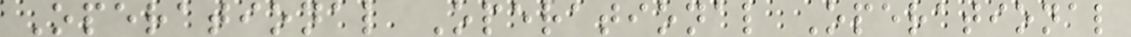Operational Operational Operational
